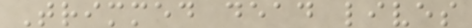Trimmed dead lives
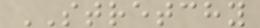STRETCHY
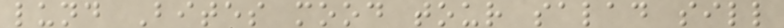lund Bites mood tour salad sill
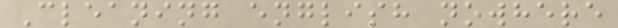Cleaning english nowhere
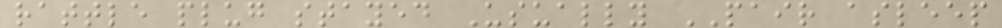rattle plug stayed Usually PAIR asleep
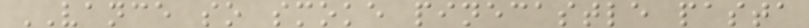VANCE so smoke pinecastle pasta
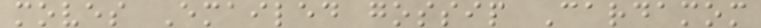moves Emailed gossip Cardamom
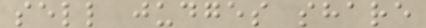sell judges share
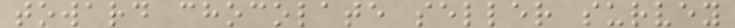toward chocolate seller survey
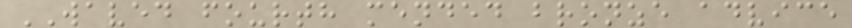WAVED fourth mended bronze advice
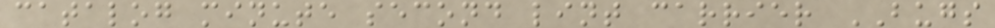catalog minute second lint carrier BUGS
